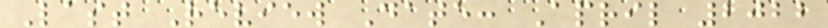Last Review Date: April 2022
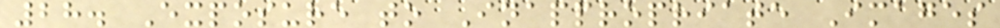28. Exposure to Inappropriate Images
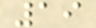19
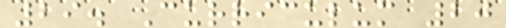29. Curriculum 20
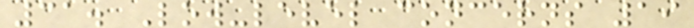31. Low-level concerns 19
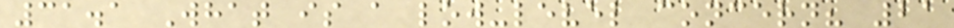31.1 What is a low-level concern? 21
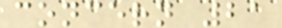concern 21
